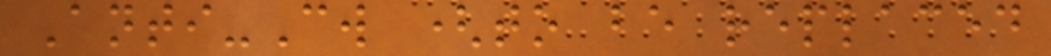Anti-Cw (to be replaced
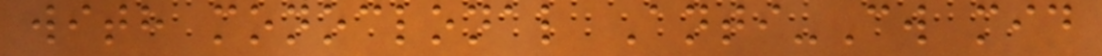with monoclonal Anti-Cw mid
